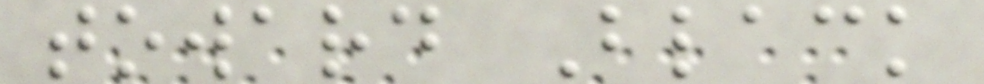toward Black
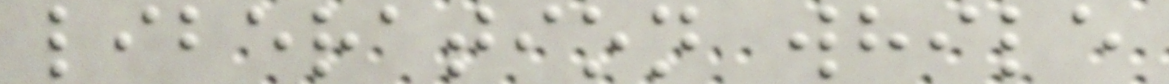liberation while
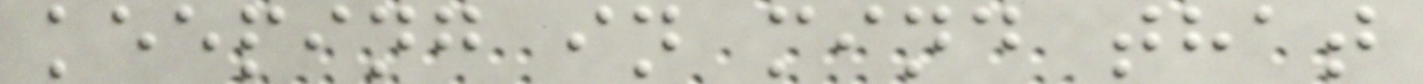keeping in mind that
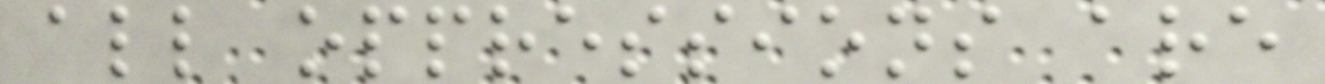all oppressions are
